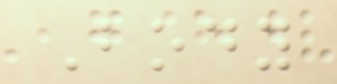Body
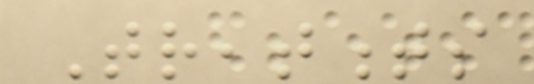Treatments
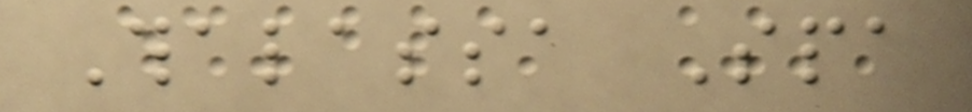Thalassa Spa
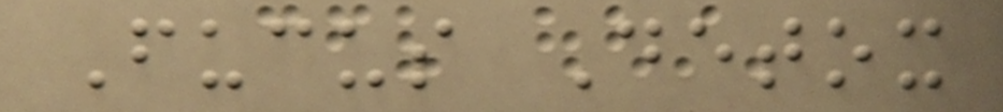Fucus Detox
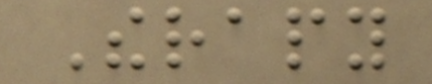Therapy
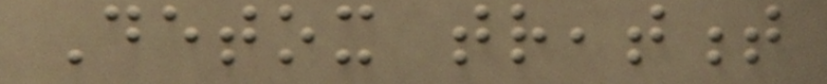Detox treatment
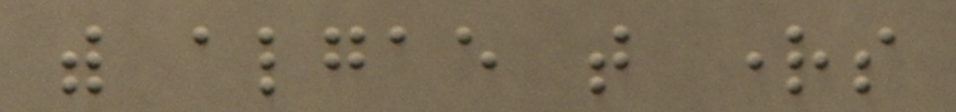with algae that rights
